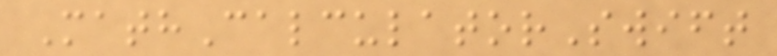MathCalculatorSwift
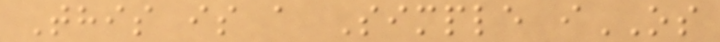This is a Simple iOS
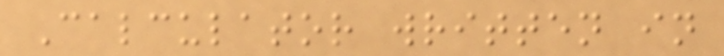Calculator written in
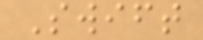Swift
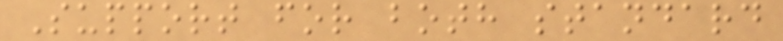Support for both standard
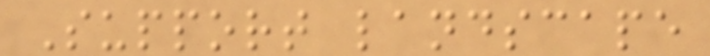Support landscape
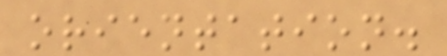orientation.
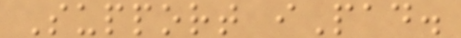Support iPad.
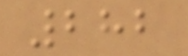282
